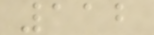112
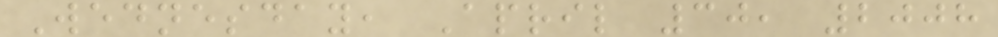Wednesday, April 30, 2008
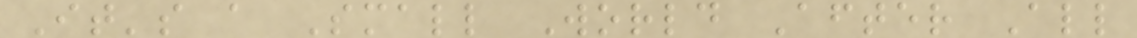It's a Small World After All
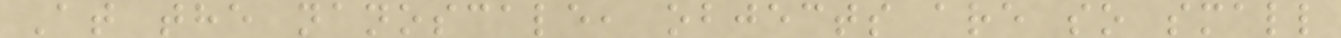At the nanoscale, objects are so small
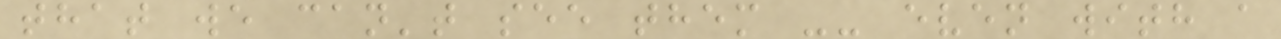that we can't see them -- even with a
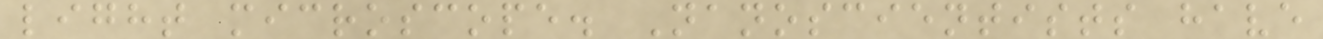light microscope. Nanoscientists have
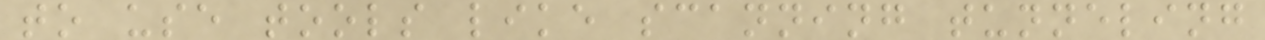to use tools like scanning tunneling
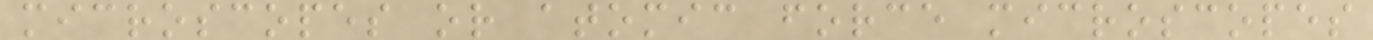microscopes or atomic force microscopes
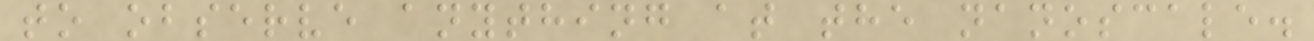to observe anything at the nanoscale.
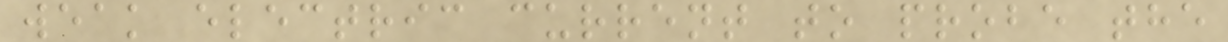weak electric current to probe the
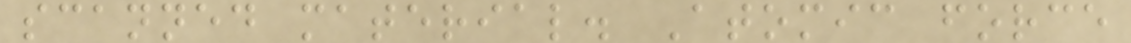scanned material. Atomic force
